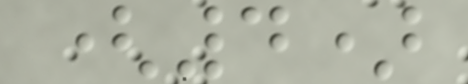(4)
